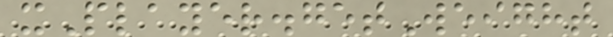xPlayer.getWeight
